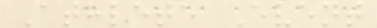Athlete Event
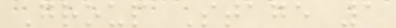Group Stage 1
